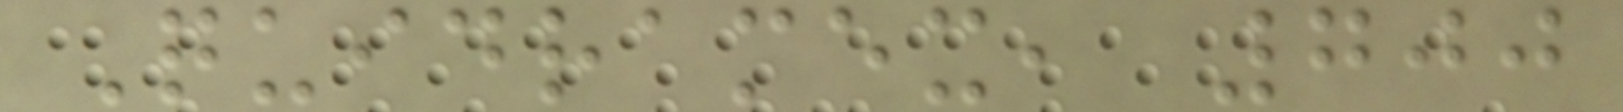Quidramex, 700
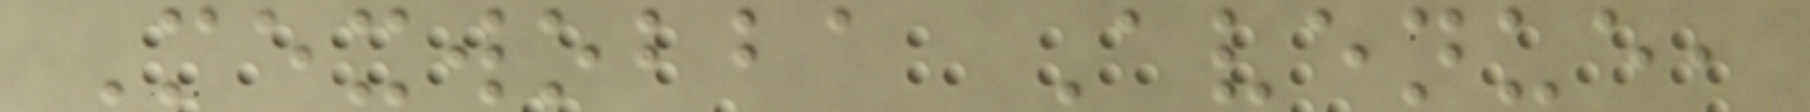Mexwobba Avenue,
